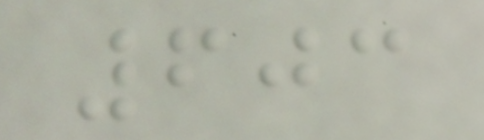603
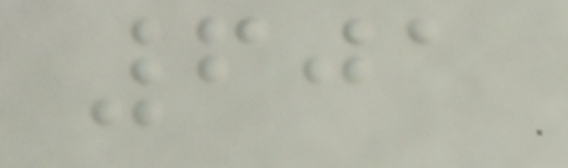601
